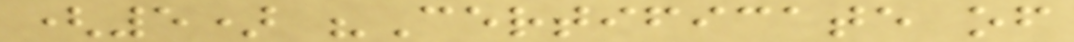(5) "Certificate of
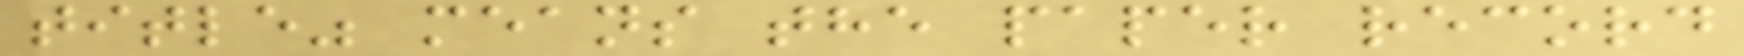title" means the paper record
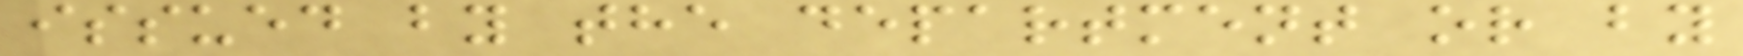issued by the department or by
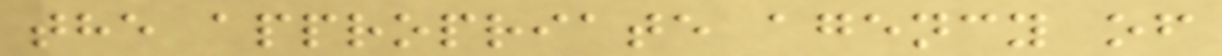the appropriate agency of
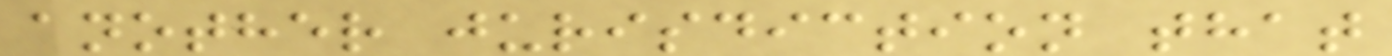another jurisdiction that
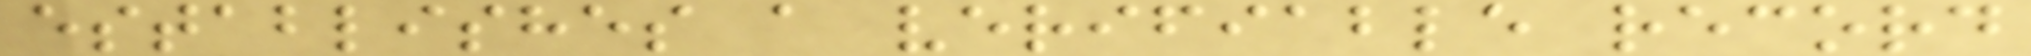establishes a verifiable record
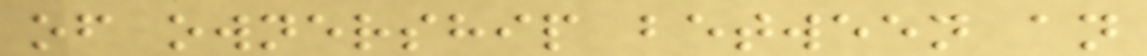of ownership between an
